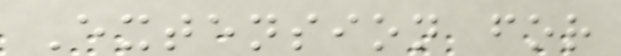Extension for
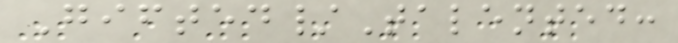Gifted/Talented:
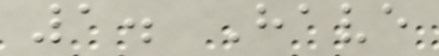1. Have
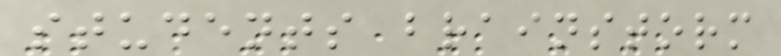students brainstorm
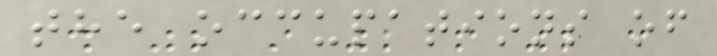the occupations of
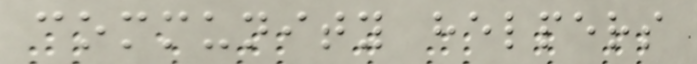community helpers
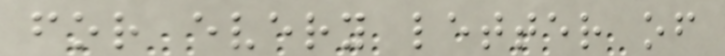for every letter of
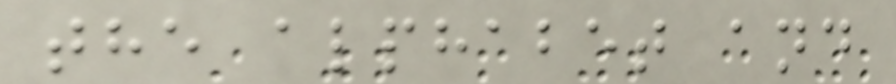the alphabet and
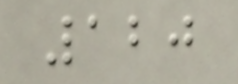120
